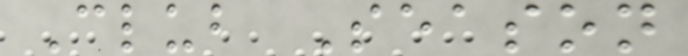Club Season
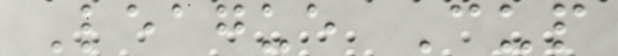League Cup
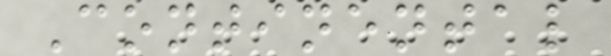Continental
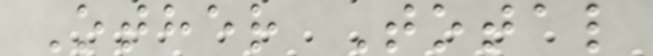Other Total
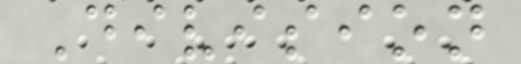Division
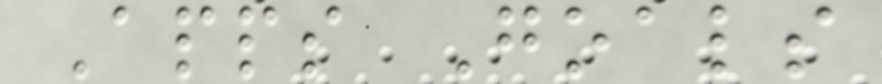Apps Goals
